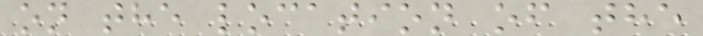on the location of the
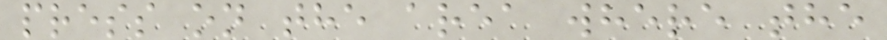press on the area where the
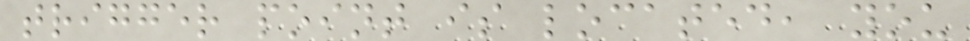trigger point is located, you
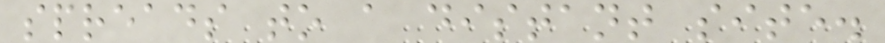spreads to a distant site.
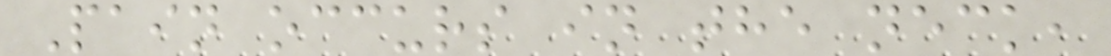Pain occurs in the neck,
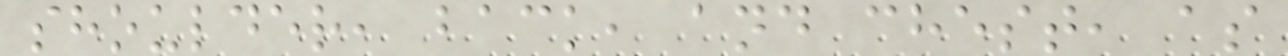shoulder, back, and chest, as
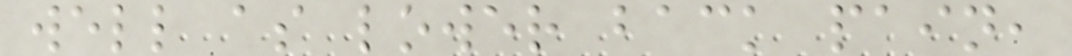well as lower back pain,
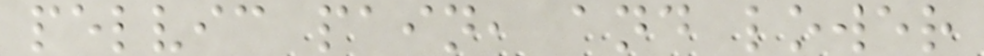pelvic pain, and lower
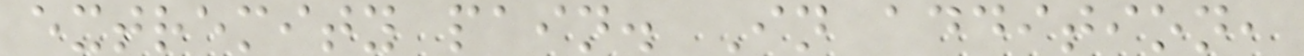extremity pain. In addition,
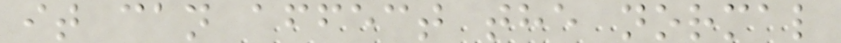it can affect the normal
